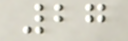27
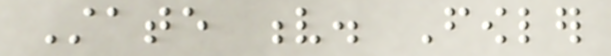State v. Fowler
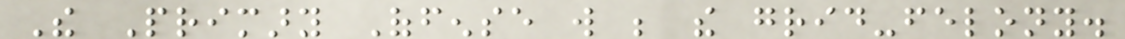The Primary Offense will be the grid-felony.
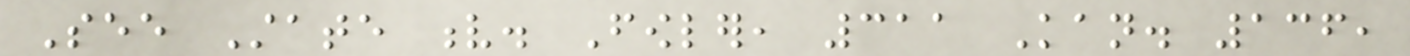See State v. Fowler, 311 Kan. 136,
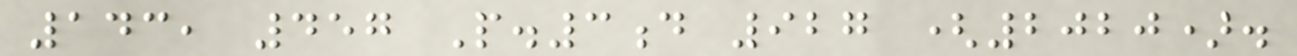143, 457 P.3d 927 (2020).
